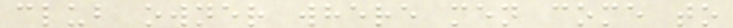club owner where men come to
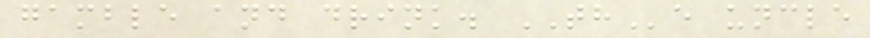gamble and drink. THe uncle
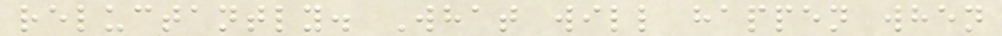reluctantly. What will happen when
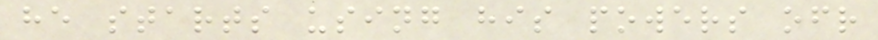he starts using his powers ofr
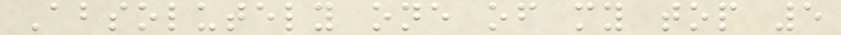Absolutely one of my top 5
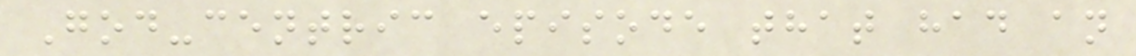God-centric episode that had an
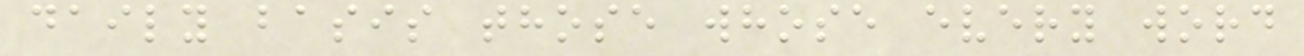daily basis those whose every word
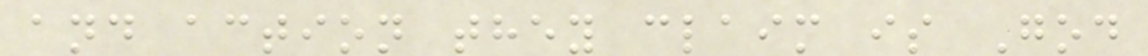and action they claim is God
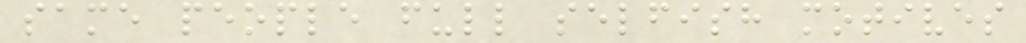same people full selfish motives
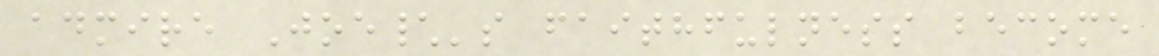admire Joe\'s faithfulness become
